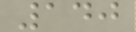140
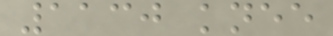1130 knee
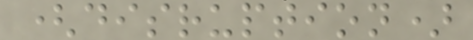(disruption)
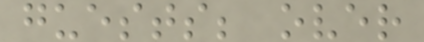guests; over
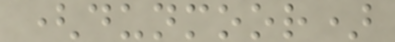(dunmoor)
